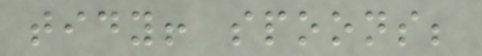tidy! spoons;
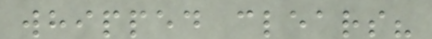whipped clears?
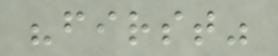"first"
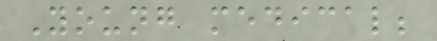Young medical;
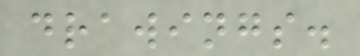drawings.
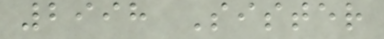2998 Sister
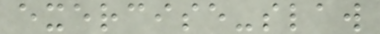exercise-slaw
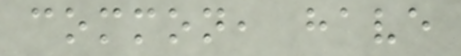common, have
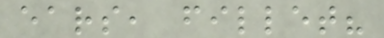ears, fillet?
